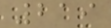219
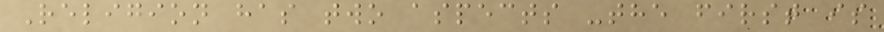Religion has two aspects -the first is
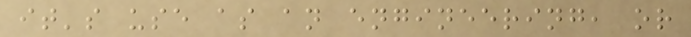it's use as an engineering, or
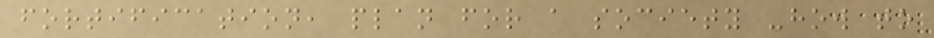fortification, plan for a society -how to
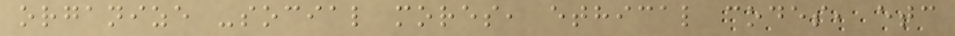organize -social mores, ethical codes, etc
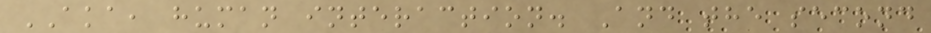AKA, human interaction. And the second
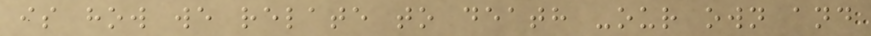is how we relate to death -our own and
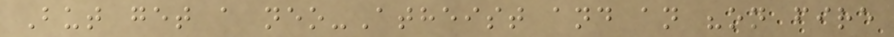But get a neo-Atheist and an "on fire
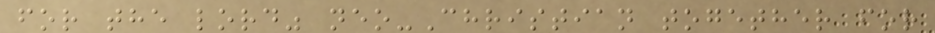for the lord" neo-Christian together for
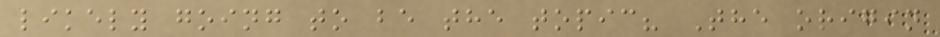likely going to be the topic? The origin
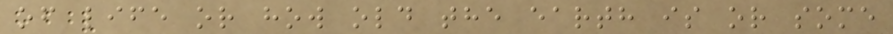of life or how old the earth is or some
